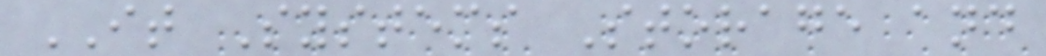IT Systems Storage and
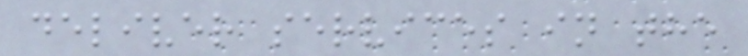deliver services in the
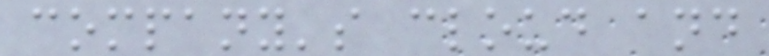company's cloud and
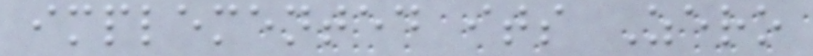implemented its Zero
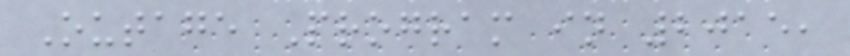Outage Program in 2015,
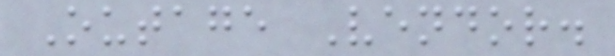Outage Vendor.
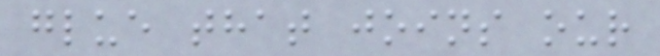glue that joins our
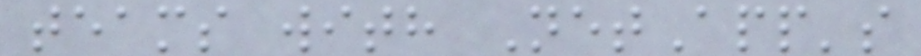teams with NetApp's
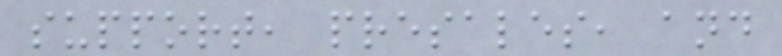support, presales, and
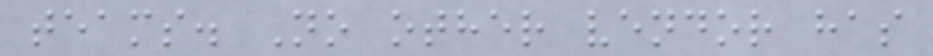teams. No other vendor has
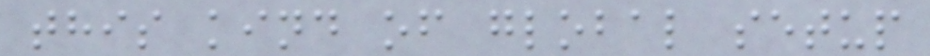this kind of global setup
